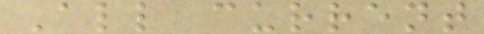All current
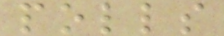polls
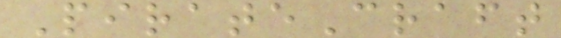PirateCraft
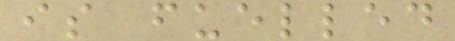is fuelled
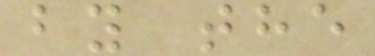by the
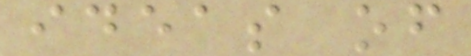ideas of
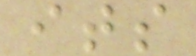its
